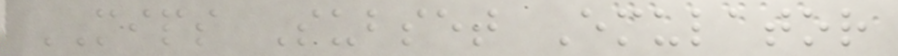MIPS Subset Emulator
